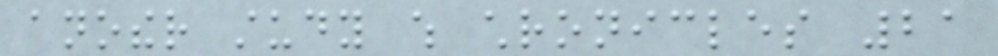another study which chronicles 21
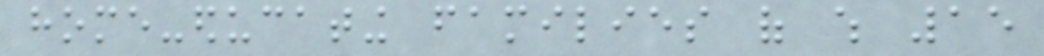home-educating families of which 15
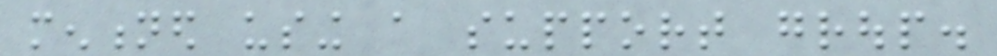mentioned using a support group.
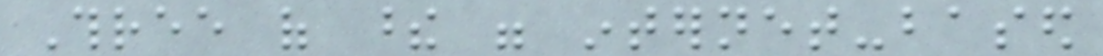Three of these were internet-based
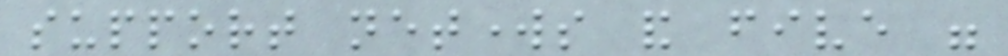support networks and five were
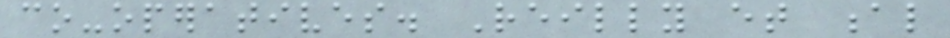co-operatives. Reilly et al
